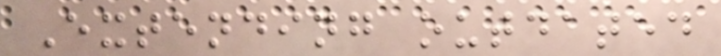Extending outdated
